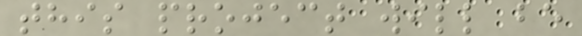this project will be
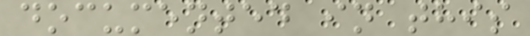documented in this
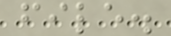file.
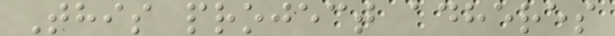This project adheres
